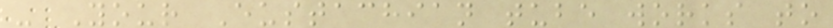- Your Eustachian tube works to
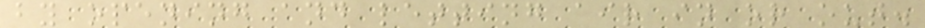by opening and letting air in or out.
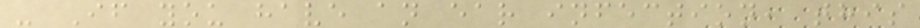- If you have an ear infection, this
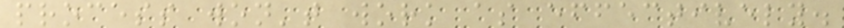process won't work as effectively.
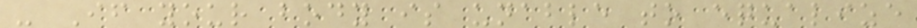- If your body is unable to equalize
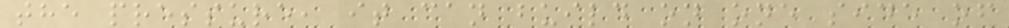the pressure, it can build on one side of
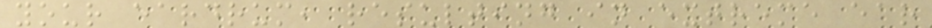your eardrum, resulting in extreme ear
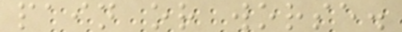pain or worse.
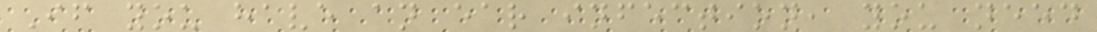If you have an ear infection, you need
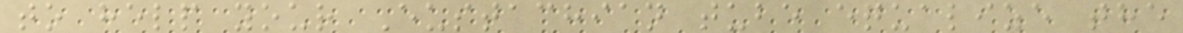to help your Eustachian tube equalize the
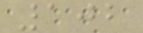102
